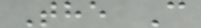The C
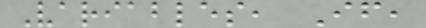Variables, If,
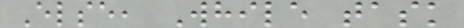Else, While task
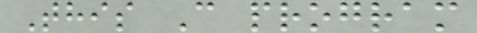This C program
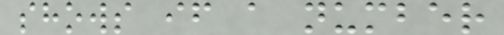shows if a number
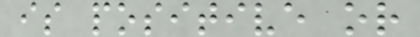is positive or
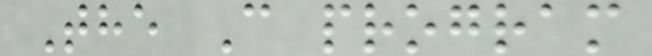The C program
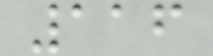116
